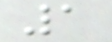1
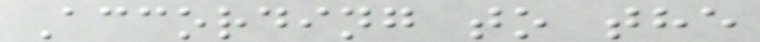According to the
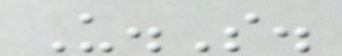U.S.
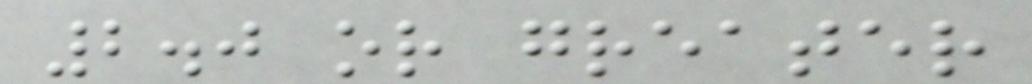2.0 or greater
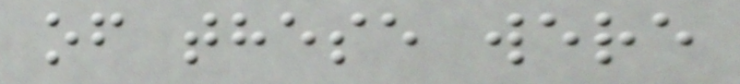of these were
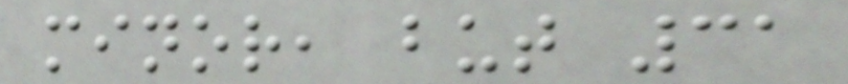minor, but 31
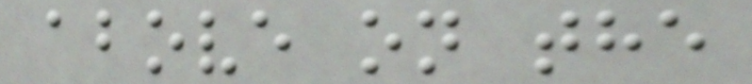above on the
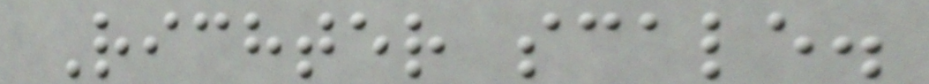Richter scale.
